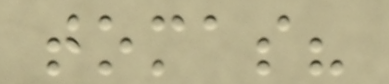tomas?
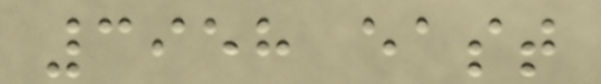3958 east
